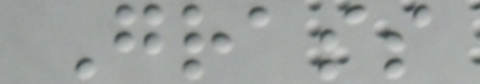Grass
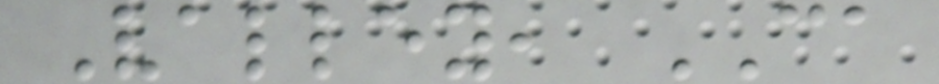Valley, CA
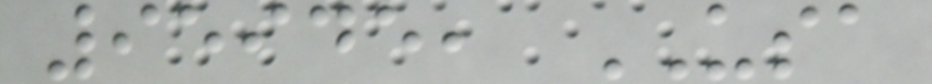95945, USA
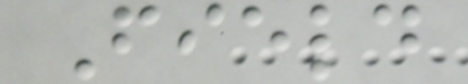Field
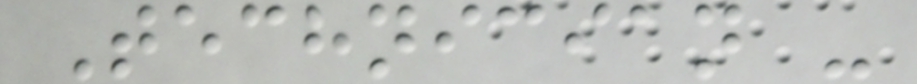Technician -
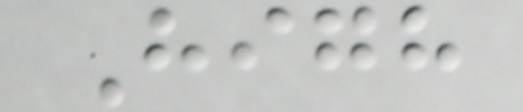High
